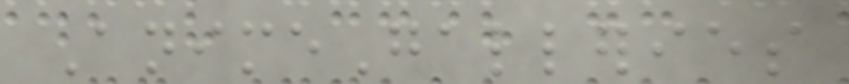AnimeGalleries
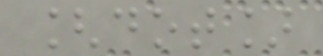[dot]
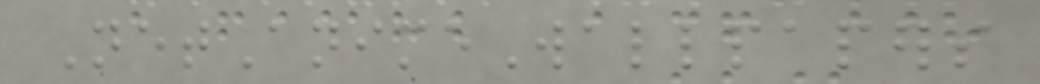NetAnimeWallpapers
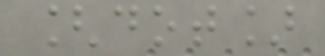[dot]
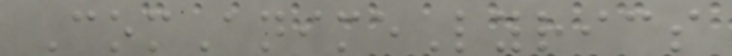ComAnimeLyrics
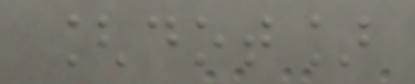[dot]
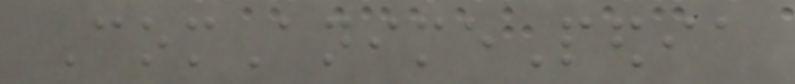ComAnimePedia
